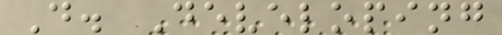D. Developing
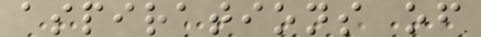aspirations of
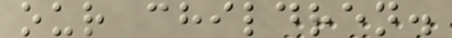our children.
